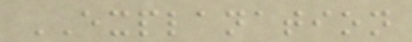EXPLANATION
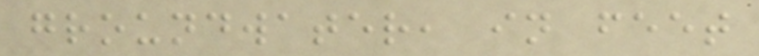groundwater, in feet
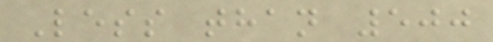Less than 500
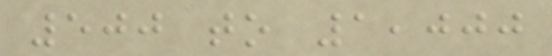500 to 1,000
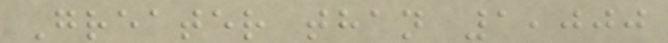Greater than 1,000
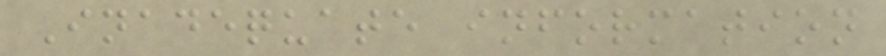Inadequate information
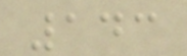143
